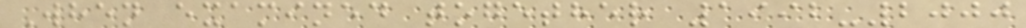When examined together 1992-2000
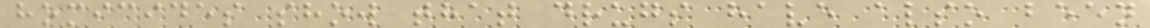homicides show that drugs have also been
